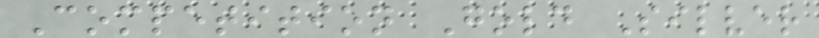Competition Gold Silver
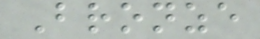Bronze
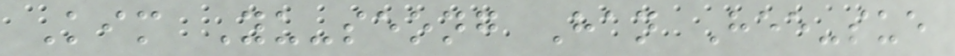Kim Yu-seong Han Hee-sue
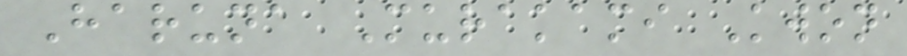Haruna Murakami Kwon
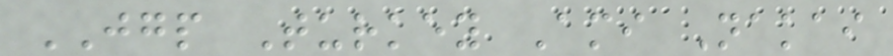JGP Turkey Ami Nakai
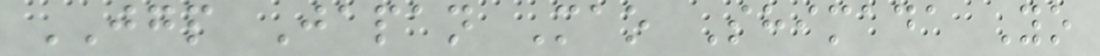JGP Japan Mao Shimada Yo
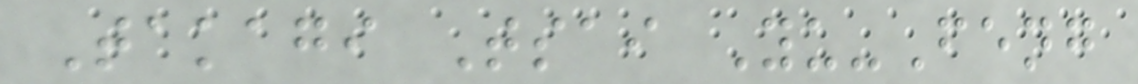Takagi Tsai Yu-Feng
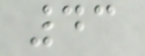43
